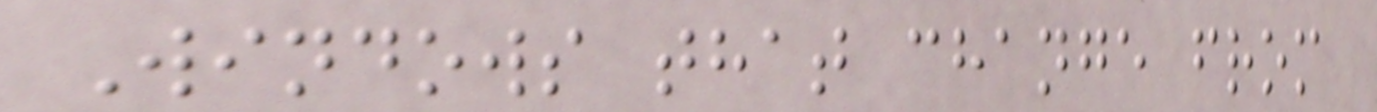Windows that change from
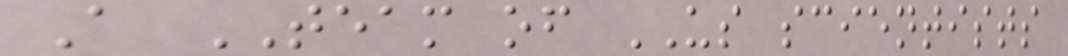A TEAM of US scientists
